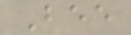Bee
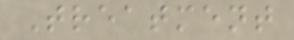Treatment
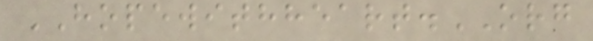HOPEWITHHEART.ORG
